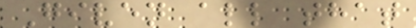Given all that
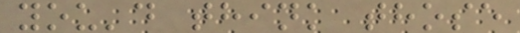you'd think those
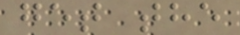get the
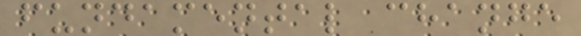fundamental change
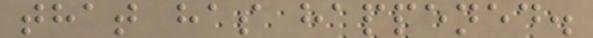that has happened.
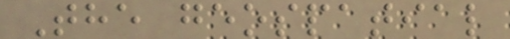The geospatial
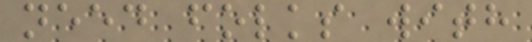need folks with
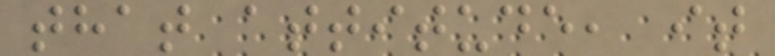that attitude, it
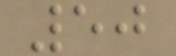50
